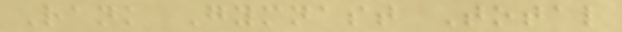Rank Gymnast Total
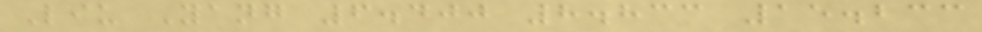Liu Yang 6.400 8.833 15.233
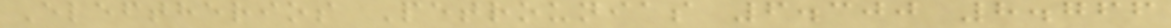Eleftherios Petrounias 6.300 8.766
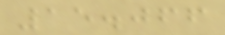15.066
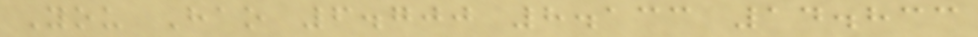You Hao 6.700 8.133 14.833
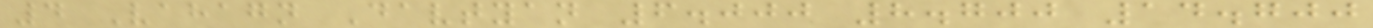4 Vahagn Davtyan 6.000 8.700 14.700
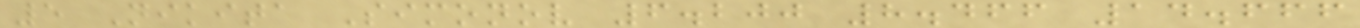5 Nikita Simonov 6.200 8.466 14.666
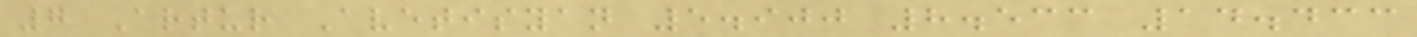7 Artur Avetisyan 5.900 8.533 14.433
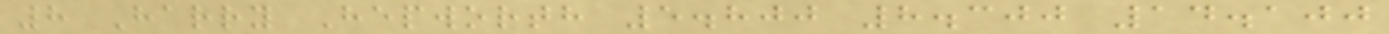8 Harry Hepworth 5.800 8.300 14.100
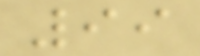99
